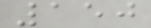150
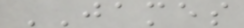JAMES
